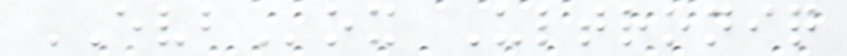EVBox Ultroniq
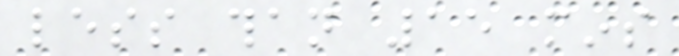less than 15 mins
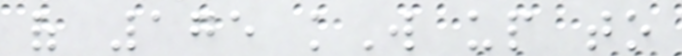of 175 kW up to
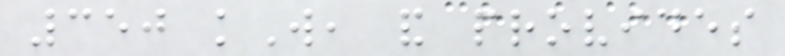350 kW, and provides
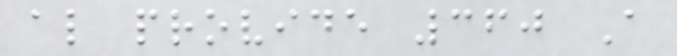also provide 360 A
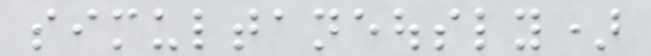simultaneously)
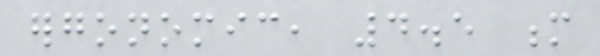ergonomic, 4.5 m
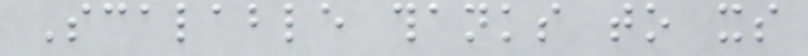Scalable thanks to its
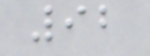92
